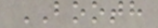BOOTH
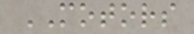MOTORS
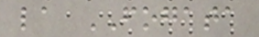la FOGATA
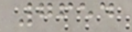7654
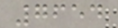7654
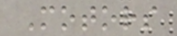Motors
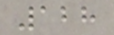128
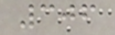306
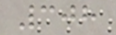308
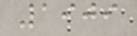1909
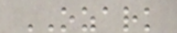OZARK
